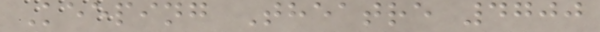Keeping Theatre 4700
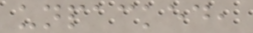unpacked,
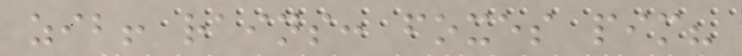zib! rains: foxes pim?
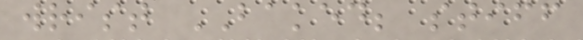wrist BAKED; stiff
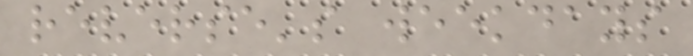reverse's weekdays
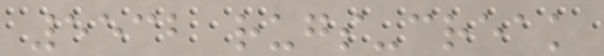5532 rugs-creak
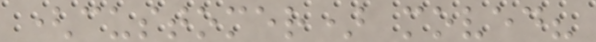(customer) moved?
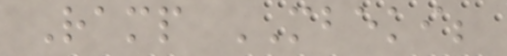Ramp MBEKI;
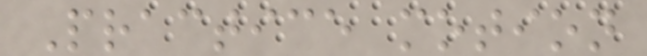Practice motion
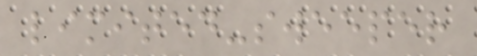limited-sweeper
